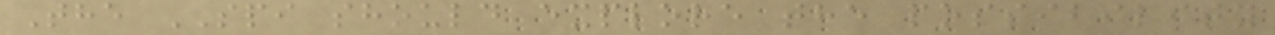The SPI should explore the possibility
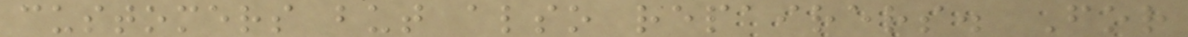customers but also repairers. For
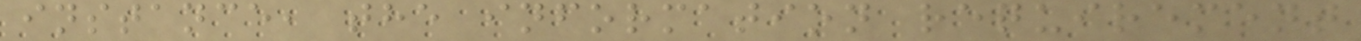instance, the information requirement
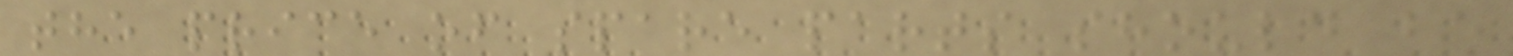the price of spare parts should be
